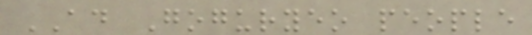AD Goguryeo people
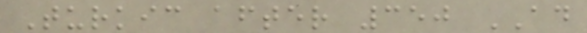Turkic after 350 AD
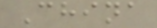China
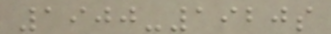1900-1920s
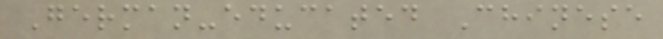German-educated Chinese
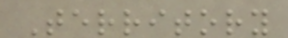Territory
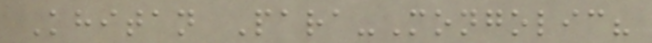Khitan Para-Mongolic?
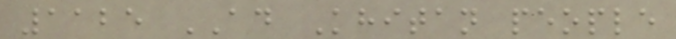1125 AD Khitan people
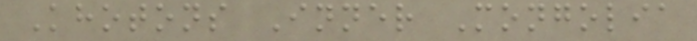Khotons Inner Mongolia
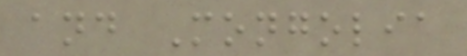and Mongolia
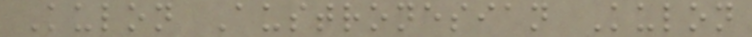Kulon Austronesian Kulon
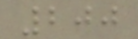200
